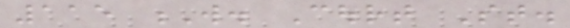115 W. Court St.
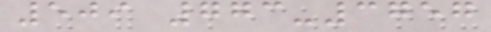509 773-3757
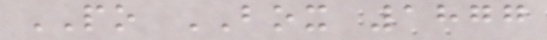PO BOX 1877
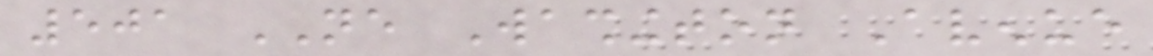501 NE Washington Avenue
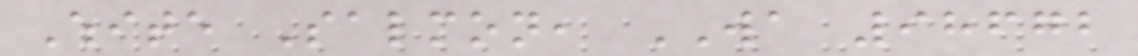White Salmon, WA 98672
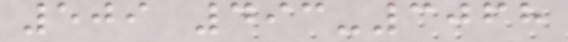509 493-3068
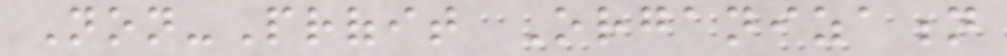Non-Profit Organization
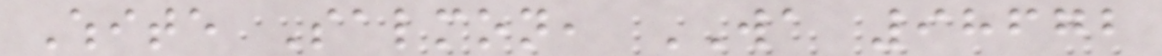White Salmon, WA 98672
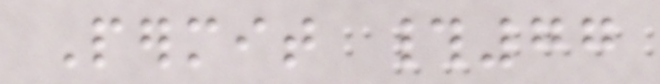Permit #77
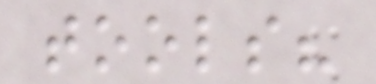tools?
